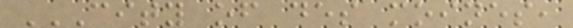CITY OF DES MOINES,
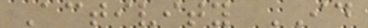Activity ID
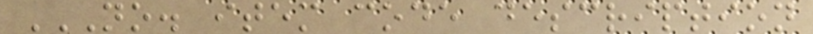NO. ITEM CODE DESCRIPTION
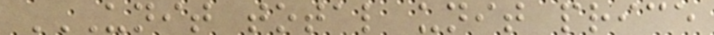UNIT TOTAL UNIT PRICE
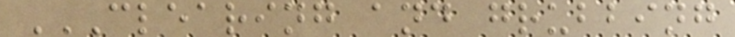CLEARING AND GRUBBING
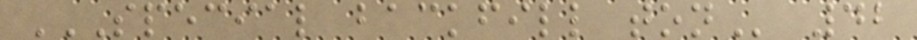SPECIAL BACKFILL TON 42
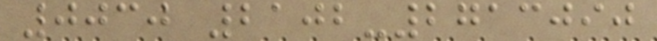0030 2102-2713090
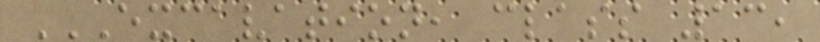EXCAVATION, CLASS 13,
